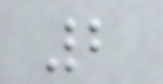2
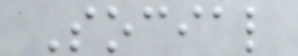Social
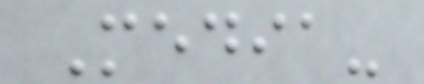Media-
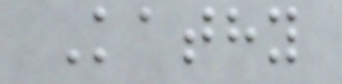Kathy
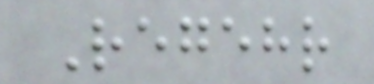Regehr
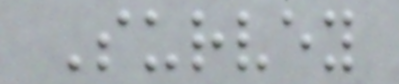Survey
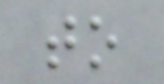to
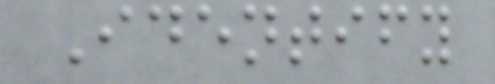Identify
